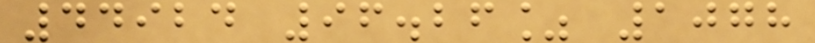44924 96.26% 1078
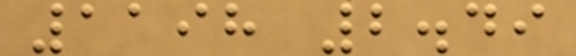1198 2.49
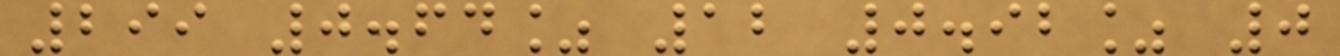299 0.64% 12 0.92% 0
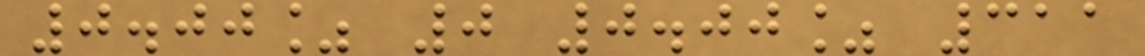0.00% 0 0.00% 311
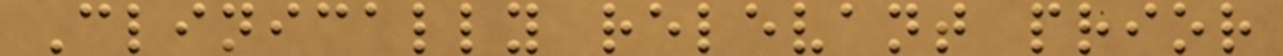Clinically relevant prior
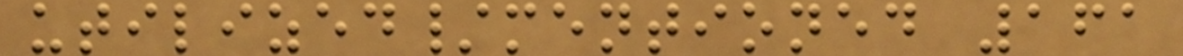utilized/mentioned 161
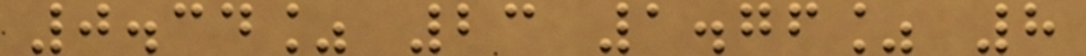0.34% 23 1.76% 8
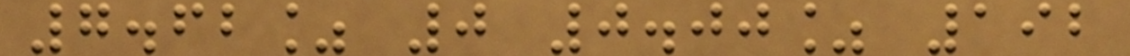7.62% 0 0.00% 192
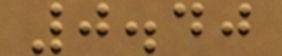0.40
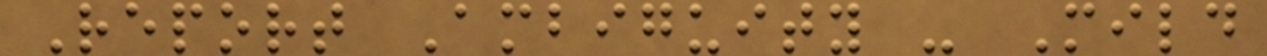Report Ambiguity - Mild
